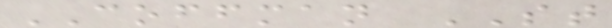COFFMAN ST
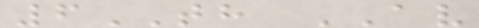6TH AV
